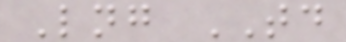Lng TD
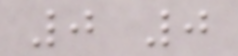0 0
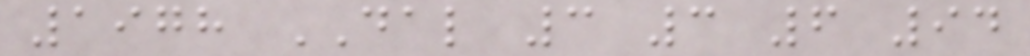1978 DAL 3 3 6 94
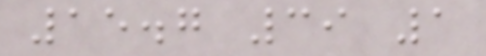15.7 39 1
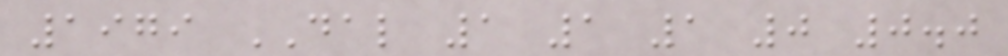1979 DAL 1 1 1 0 0.0
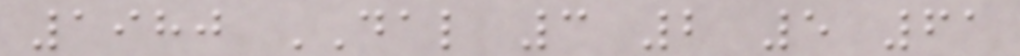1980 DAL 3 2 5 61
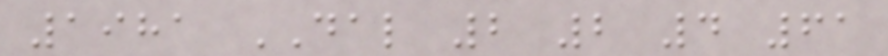1981 DAL 2 2 4 61
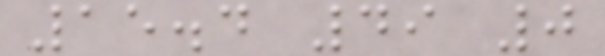15.4 49 0
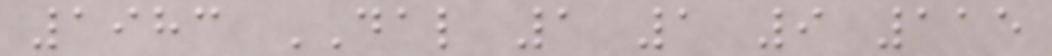1983 DAL 1 1 9 115
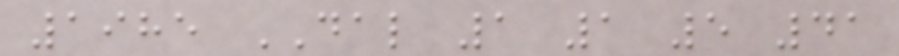1985 DAL 1 1 5 41
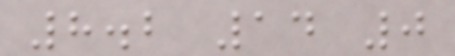8.2 14 0
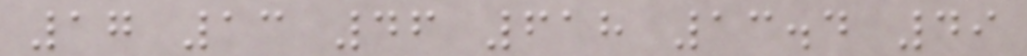17 13 46 618 13.4 49
